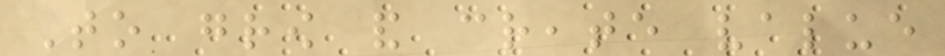To grow and create value
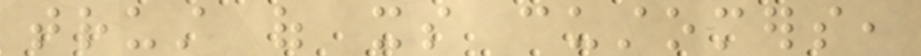trust of its customers,
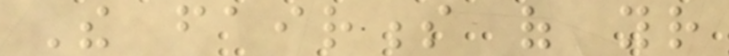The fairness of your
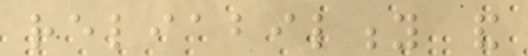reliability and
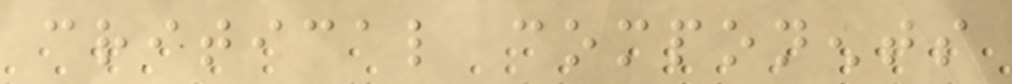critical components
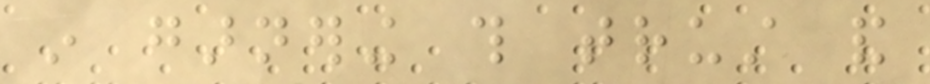in garnering this trust and
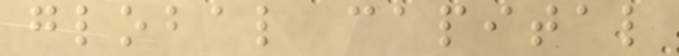global capital
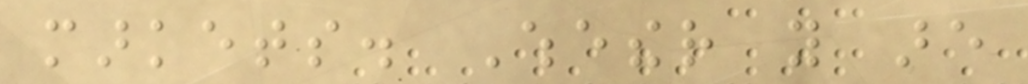markets. Whether you are
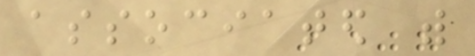associated with
